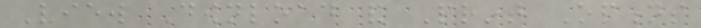View Download and Print Options
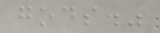gods."
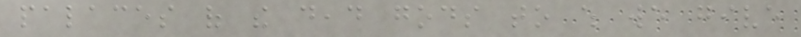palaces of the dead gods to which we give
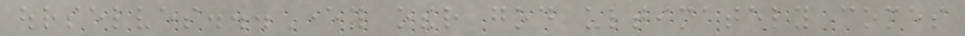ourselves...Every other god ultimately comes
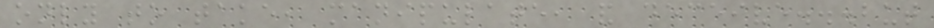only to take, manipulate, and deceive...but
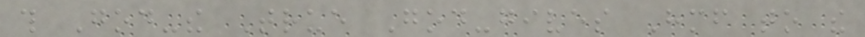this God-the True God-gives Himself to the
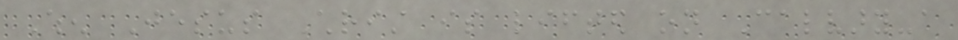When Jesus Christ is lifted on Calvary-a
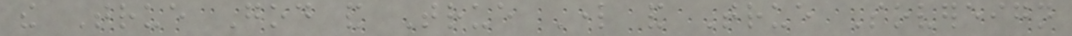the True God and True Lord and True Sovereign
